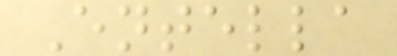Entella
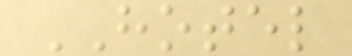HOTEL
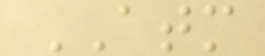ATM
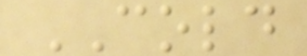COLD
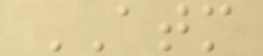ATM
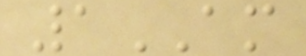1AM
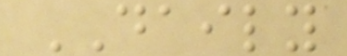DAILY
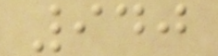940
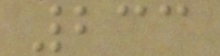233
